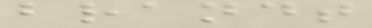brandt
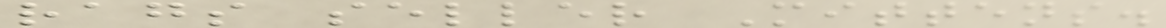rags seller Mittens.
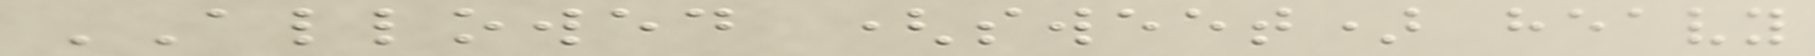ALLOWED (sweet) heavy
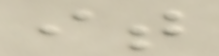it
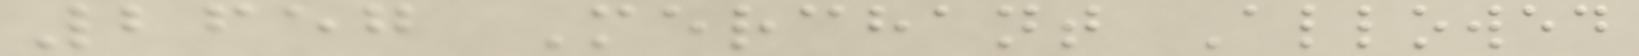2657 Merchant Allowed
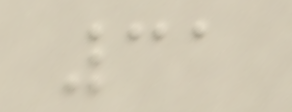31
